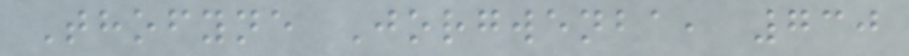Thofyne Jorgwenba, 730
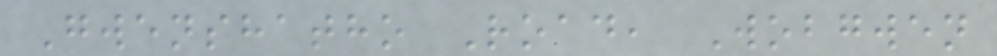Gwenshatho Road, Wobgwen
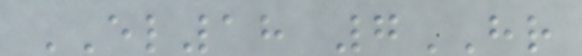EL18 7HR
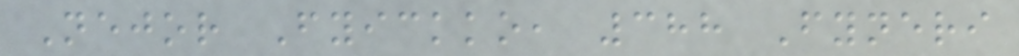Nejor Fyickko, 388 Fyneri
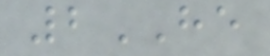2HE
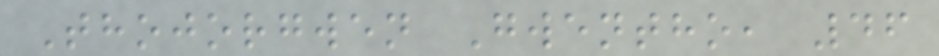Thojorgwen Gwentho, 46
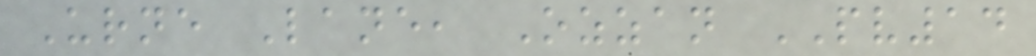Urne Lane, Ozzan PV14
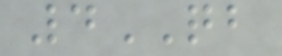4QB
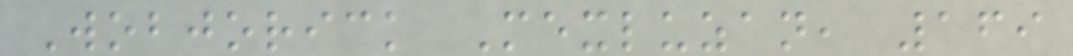Wobjorick Mexluzan, 169
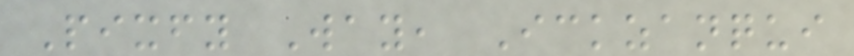Pixfy Way, Ickzanqui
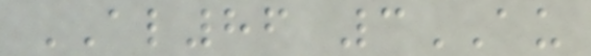AL86 3AU
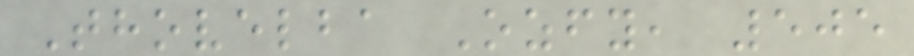Thovelba Ozfy, 505
